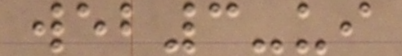web3-ui
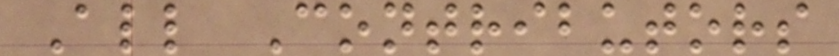All Contributors
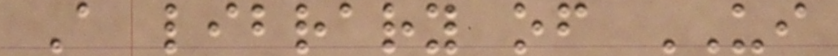A library of UI
